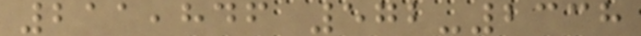211,846 572-2338
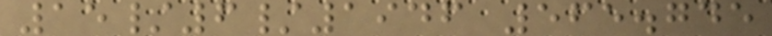15/6/1946 565.745
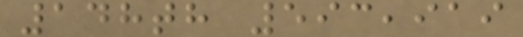148th 593,919
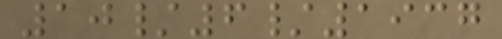10/6/1937
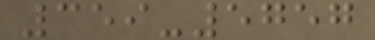359-5757
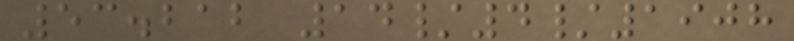53.212 14/4/1908
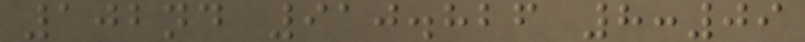102nd 910.826 8:09
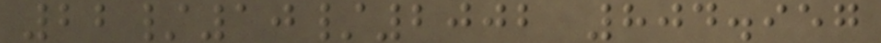22/10/2002 804.957
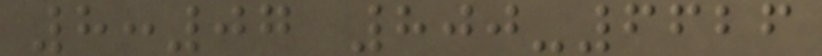8:07 800-6626
